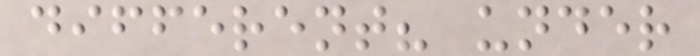different? under
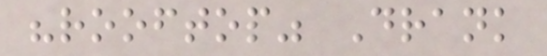"rooftop" Drank
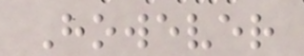However
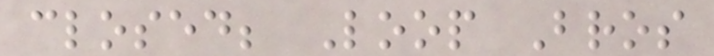closed; Loop Bros
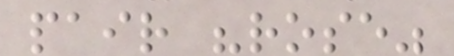pair "rose"
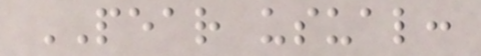PEAR usual:
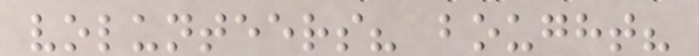volunteers? bought?
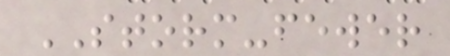STORM-fewer
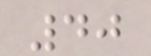40
